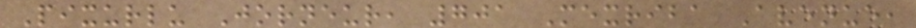Pixurlu Jorneur, 701 Mexriba Avenue,
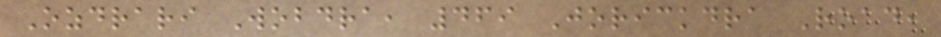Ozdrari Wobdra, 469 Jorickdra Road,
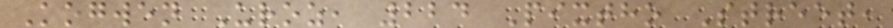Kogwen Uroz, 224 Pixtho Street,
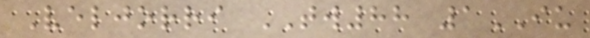Veljorri TW88 1IU
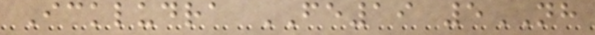Ickludra FE19 5NH
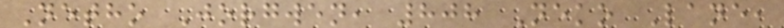Netho Jorgwen, 808 Neko Lane,
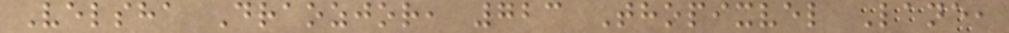Velsha Draozjor, 723 Thopixvel Lane,
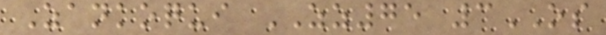Zankoqui ZZ75 3OS
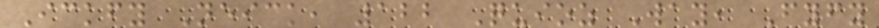Ickfy Neick, 122 Quioz Way, Fyfy
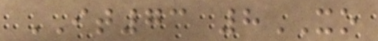IT73 8XO
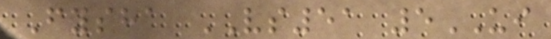Fysha VS51 5UI
